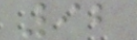92
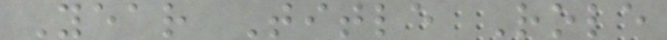Year Title Role
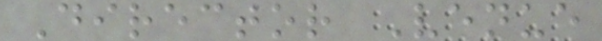Director Venue
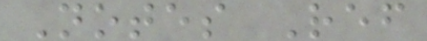Notes Ref
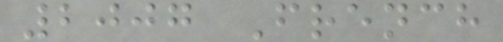2007 French
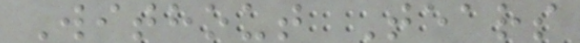Without Tears
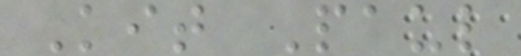Kit Paul
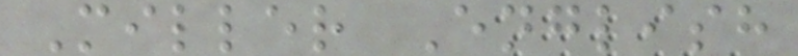Miller English
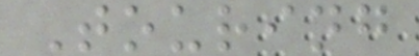Touring
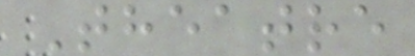Theatre
